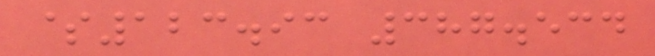$123.93 387.534
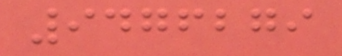9476279
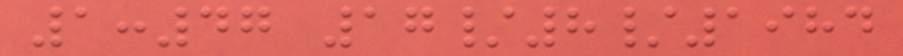1:47 17/8/1984
